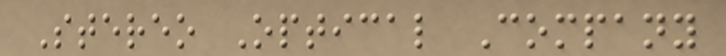Stereo Optical Company
